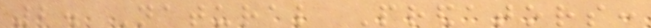2. Natural Predators:
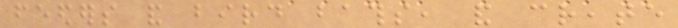feeders and bird baths, and create
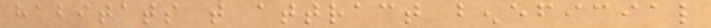habitats that attract beneficial
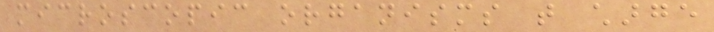microscopic organisms that charge
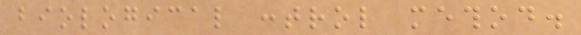biological control method.
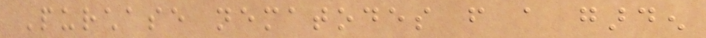Purchase nematodes from a garden
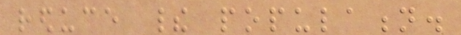reduce their population.
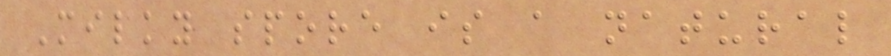Milky spore is a natural
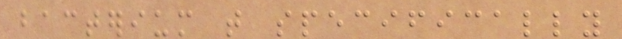bacterium that specifically
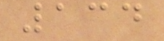134
